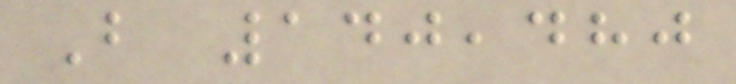B 140,480
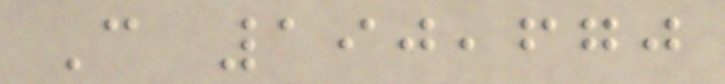C 190,670
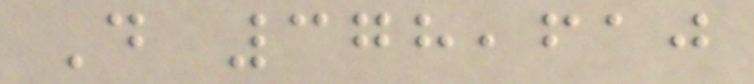D 378,610
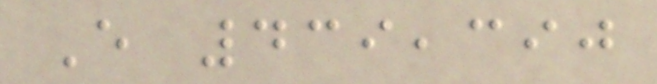E 439,390
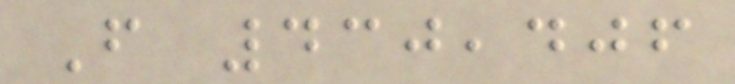F 430,406
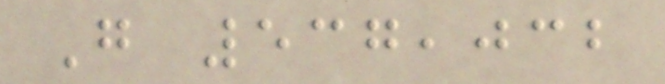G 537,032
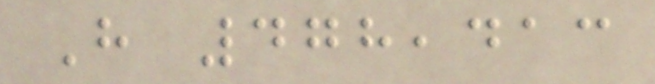H 478,413
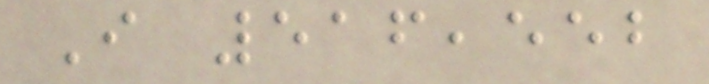I 516,552
